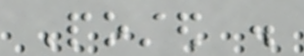Posted .
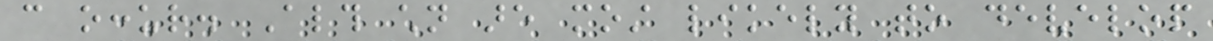can occur. Although children are most likely to develop
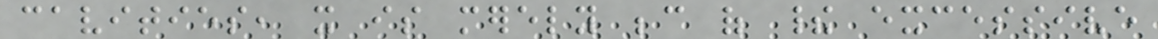cavities, it is merely because of their excessive
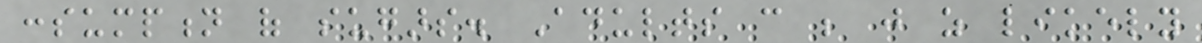consumption of sugars. Adults can be just as likely
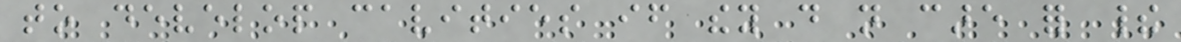to develop cavities if they do not care for their
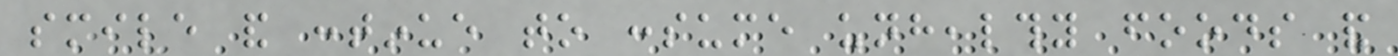smile and continue to consume unhealthy foods and
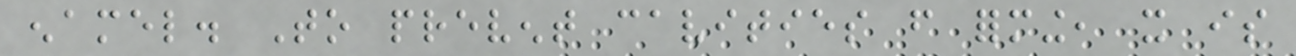enamel. To prevent cavities from forming, it is
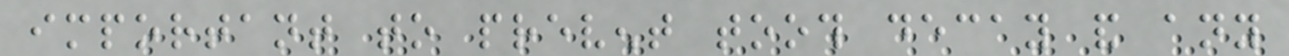important to prevent tooth decay and any
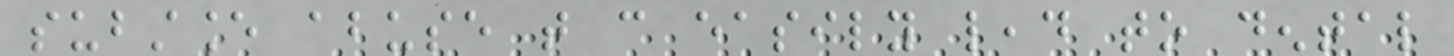substance abuse that can easily lead to dental
